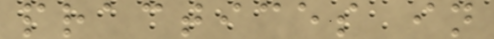practices in
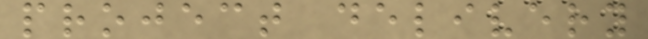project delivery
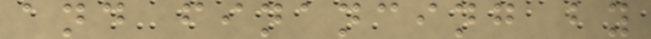and financing by
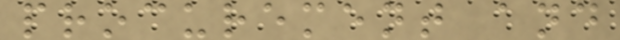procurement and
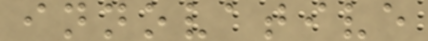innovative
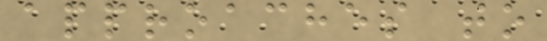approaches to
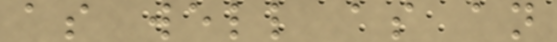as well as an
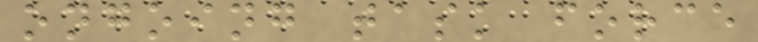ongoing task force
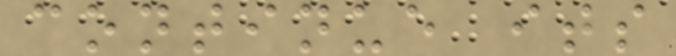continue its
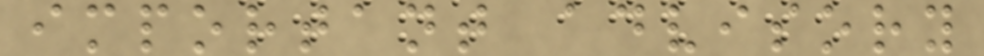important advisory
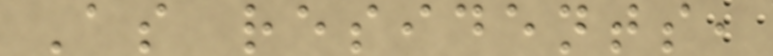As residents,
